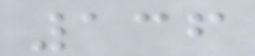136
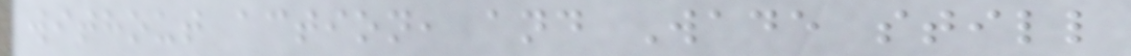without action, and Wade still
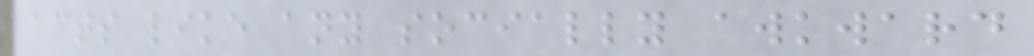acts like any socially awkward
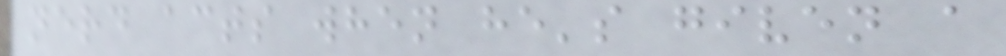nerd acts when he's given a
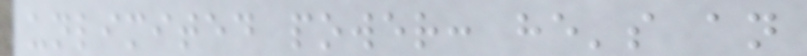unlimited power: he's an
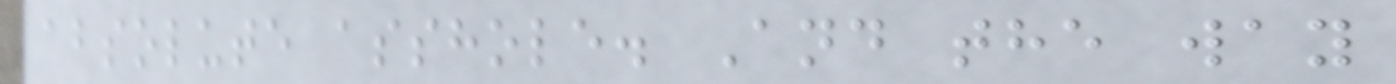absolute asshole. And the way
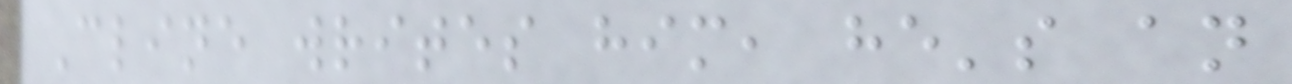Cline writes him, he's an
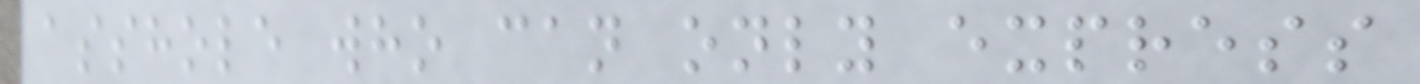asshole who can only express
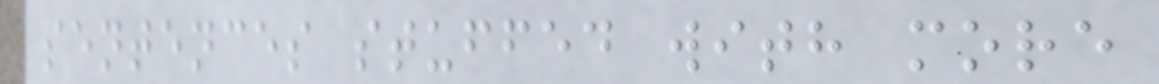sentences stuffed with more
